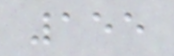155
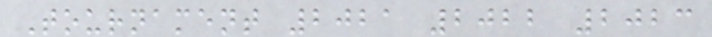Tournament 2021 2022 2023
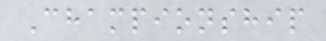Championship
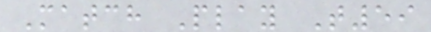Match Play T59
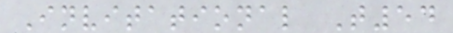Invitational T54
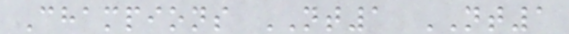Champions NT1 NT1
